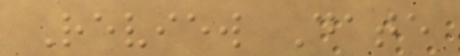Review Date
